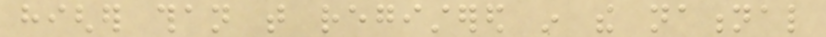higher than that registered in the national
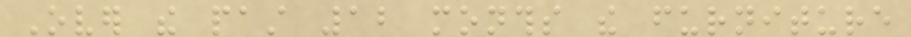Over the past 12 months the furniture
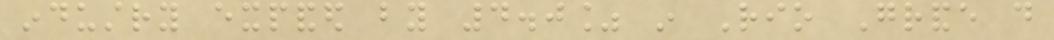industry expanded by 4.0% in Rio Grande do
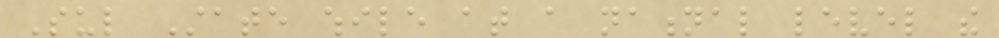Sul State while at a national level the
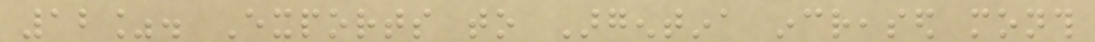12%. Exports to Argentina increased month
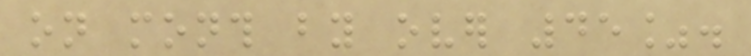on month by over 45%.
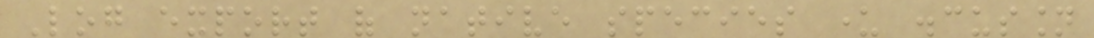Log export of native species under discussion
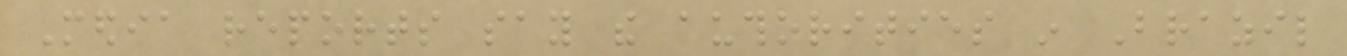Media reports say the authorities in Brazil
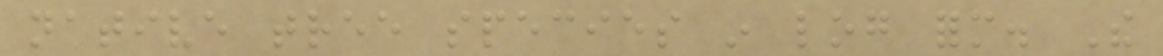native tree species in log form. The
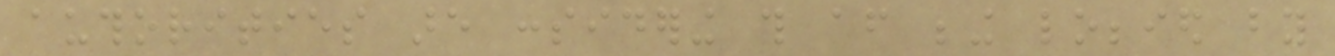authorities are considering this after being lobbied by
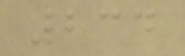234
